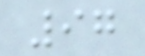97
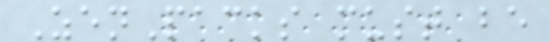ZenPacks must be
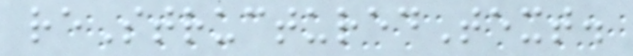reStructuredText.
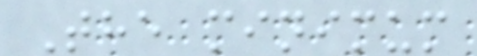The minimum
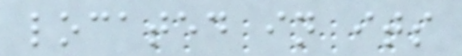located in its
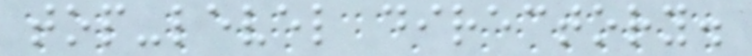top-level directory.
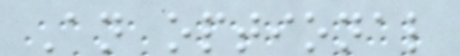An optional
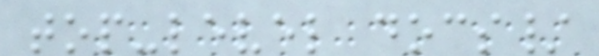top-level docs/
